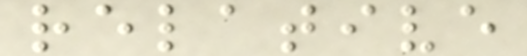relative
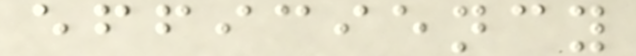efficiency
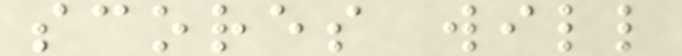scores will
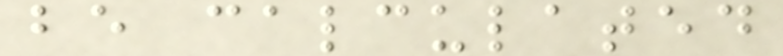be calculated
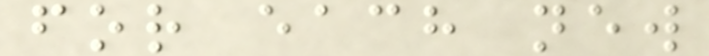for each new
